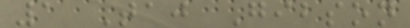1 Taj Gibson
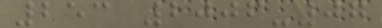253 2006-07
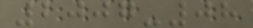2007-08
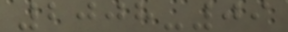2008-09
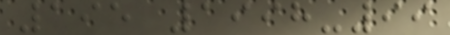195 1998-99
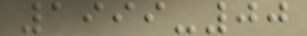1999-00
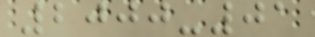2000-01
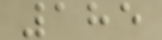185
